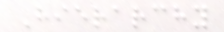Hierarchy
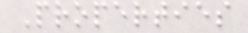Properties
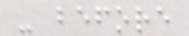- before
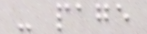- page
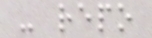- repo
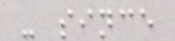- since
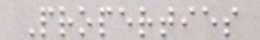Properties
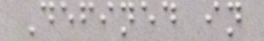Defined in
